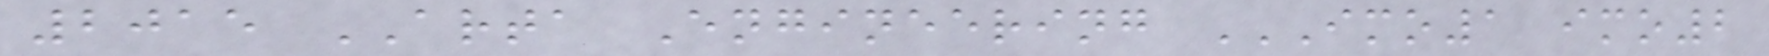2015 ARTA Engineering IMO1 IMO2
